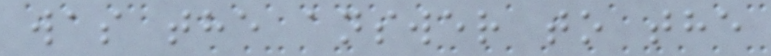was the answer to the
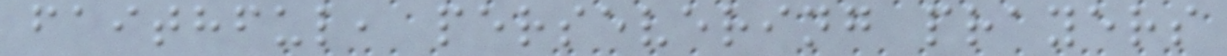faithful, persevering prayers
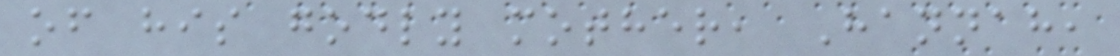of his godly mother, Hannah,
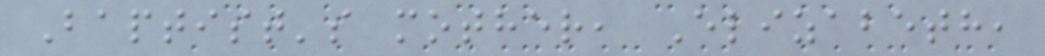Baptist's mother, Elizabeth,
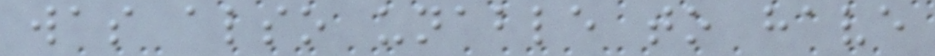was also unable to have
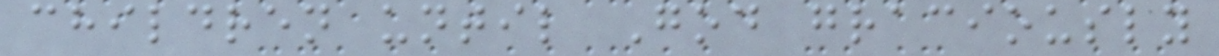children until God graciously
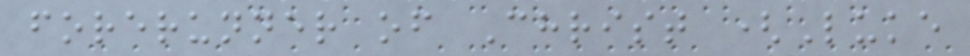forerunner of Christ (Luke
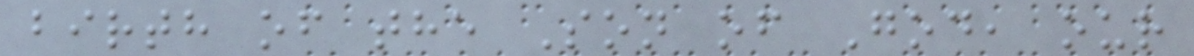birth of the Son of God, our
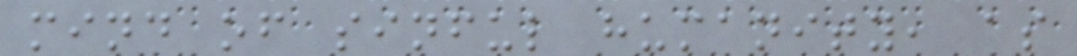mind of sinful humanity, as
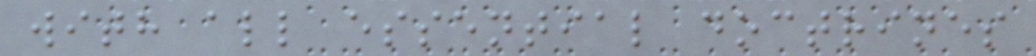with all essential doctrines
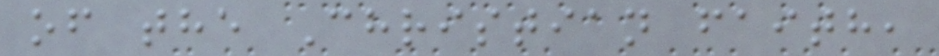of the Christian faith,
